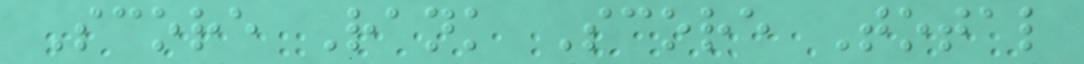Score Rank Score Total
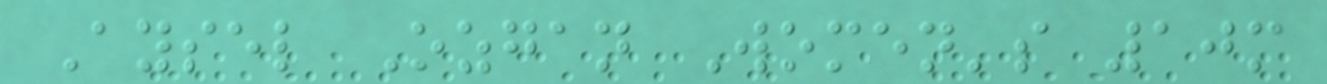Aysel Ozgan Women's 10m
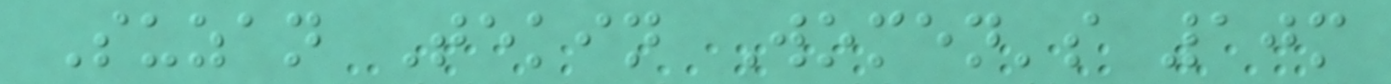Suzan Tekin Women's 10m
